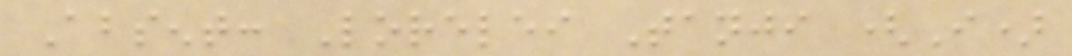Absent: Lorelei Tanji (I)
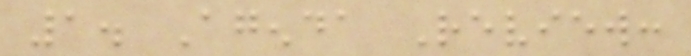1. Agenda Review:
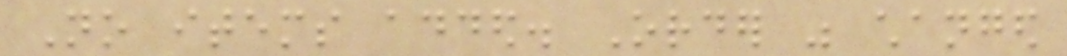No items added. Order was changed
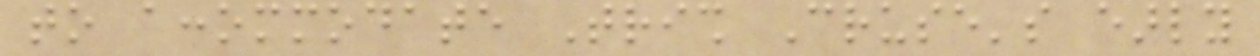to accommodate Trish Cruse's early
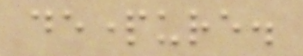departure.
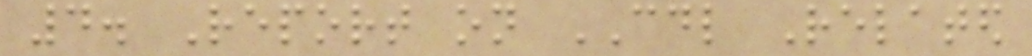4. Report on CDL Related
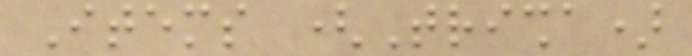Items (Trisha)
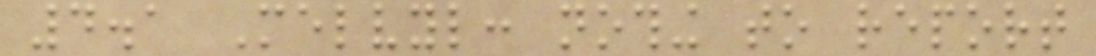4.1 Melvyl: nothing to report
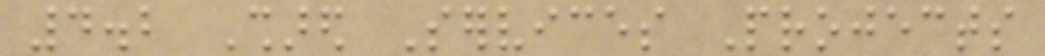4.2 Shared Services Projects
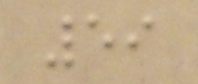59
